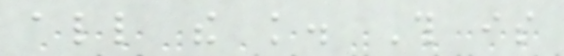all the knowledge. This is
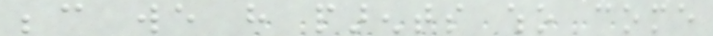because we have parents who come
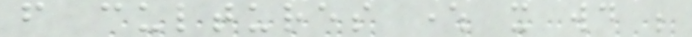from cultures where it would be
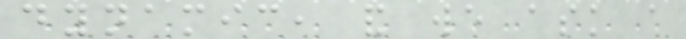dynamic, and we ask a
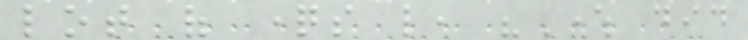lot of questions like, "Where did
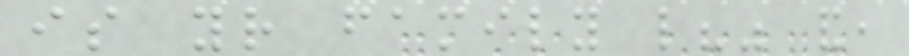is your family like?" and,
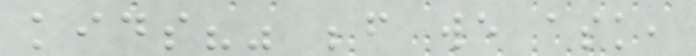kids?" before we ask,
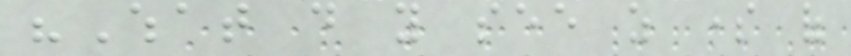"What do you see as some of
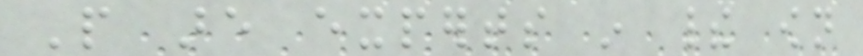People are experts in their own
